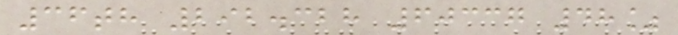36th 292.328 60337 48%
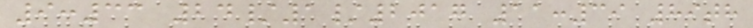9:33 24/1/2017 11:39 89th
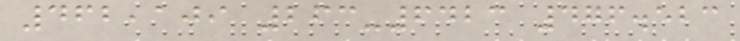462,109 263-6423 476.523
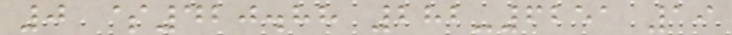0 $420.88 282-6251 19
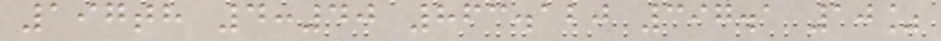197th 4:40 863.120 397.1 10%
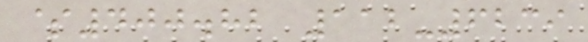$400.82 112-6239
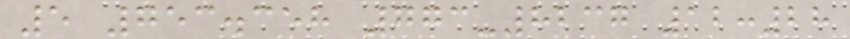5 753.358 773-8237 12:28
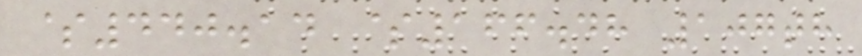$440.14 $166.48 107th
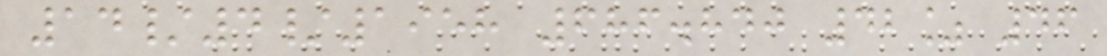14/4/1958 686.840 42% 46
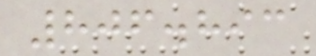806.893
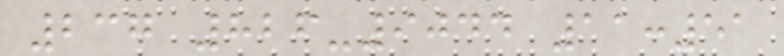237 826-9044 11:51
